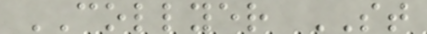COLLYER ST
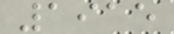1915
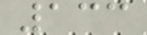133
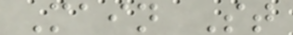Main St
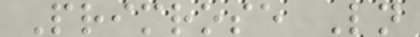Primrose Ln
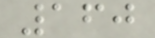160
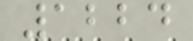1224
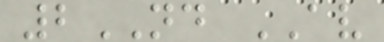2ND AV
